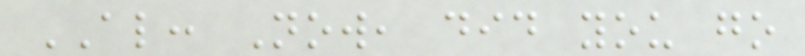AL: Now, did you go
